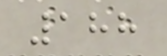188
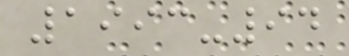1993-94
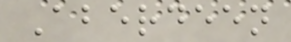Aberdeen
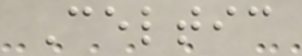Celtic
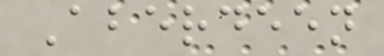Aberdeen
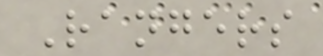Rangers
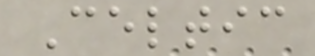Celtic
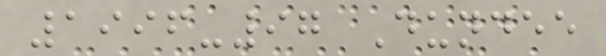1996-97 Dundee
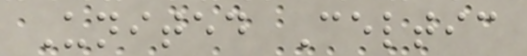United Celtic
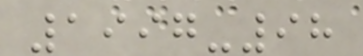1997-98
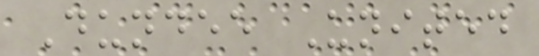Dundee United
